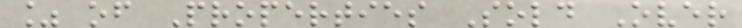% of Properties Sold Over
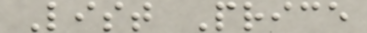List Price
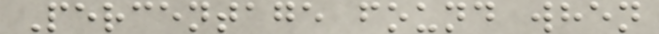Percentage found when
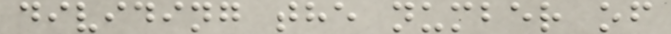dividing the number of
